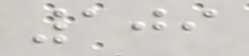109
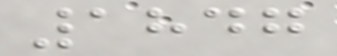1847
